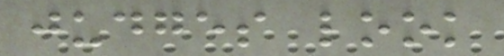judges look
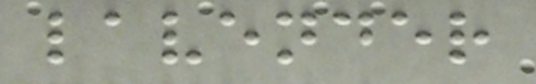lavender
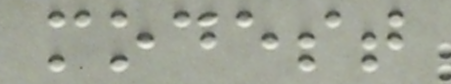modest
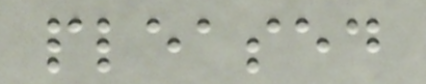pleased
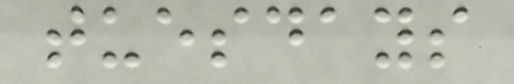tuesdays
